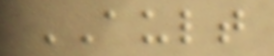AULT
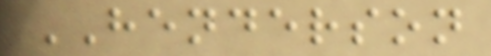HENDERSON
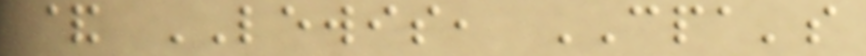& LEWIS, CPA's
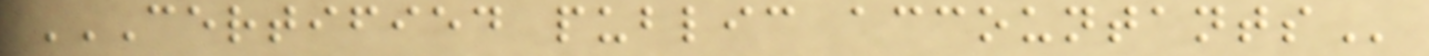CERTIFIED PUBLIC ACCOUNTANTS
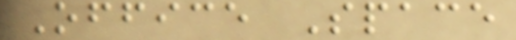Office Space
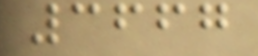3667
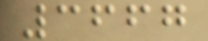3667
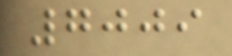7009
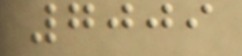7009
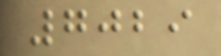7029
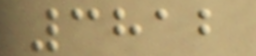3812
